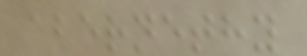abernethy
